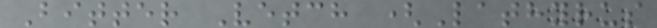Bitter Vetch (Lathyrus
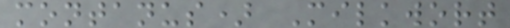montanus) Milkwort
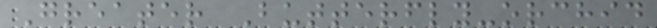Greater Butterfly-orchid
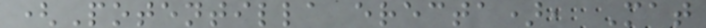(Potentilla erecta), Mat
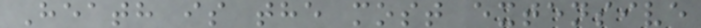Heath is the most extensive
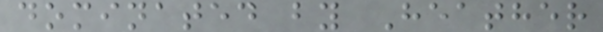dominated by Heather
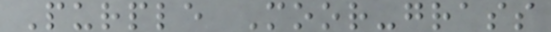Purple Moor-grass
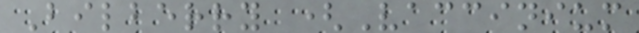Bilberry (Vaccinium
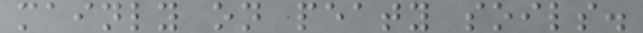mainly on peaty soils.
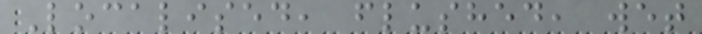Localised, flushed, wet
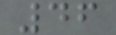46
